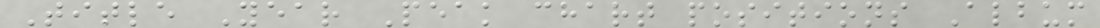Title Year Peak chart positions Album
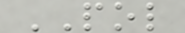POL
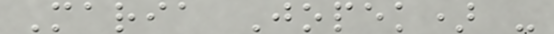Maria Jopek) -
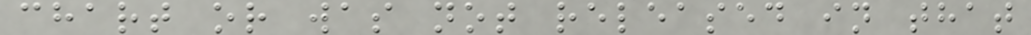chart or was not released in that
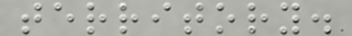territory.
